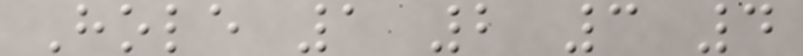Hole 1 2 3 4
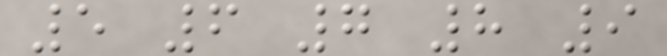5 6 7 8 9
